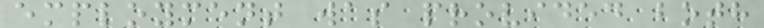employment was provided both
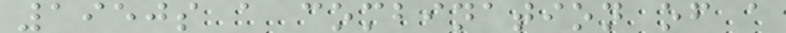1950s a combination of a
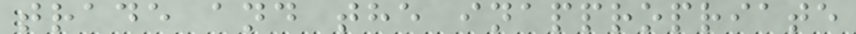trade and the inappropriate
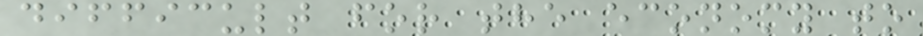difficult for the economy to
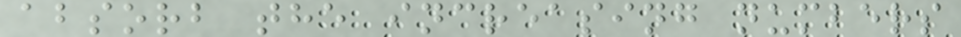absorb the increasing numbers
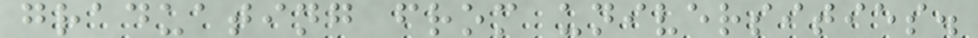graduating from universities.
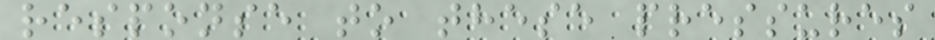response to these pressures
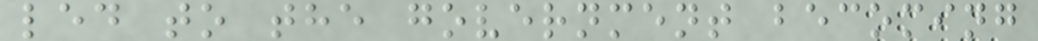led to the government becoming
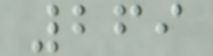269
